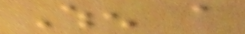When a
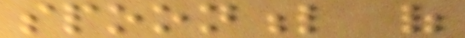spoonful of
